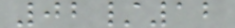02/12
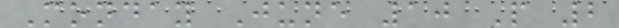Monday June 10 P 2
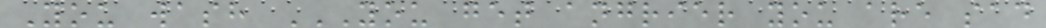You wash YOU GET ANGRIER YOU ARE SAD
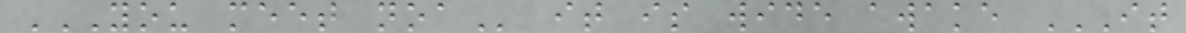YOU MEET NOA it is wide awake IT
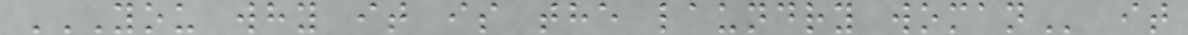YOU WHY IT IS THE LAUNDRY WOMAN it
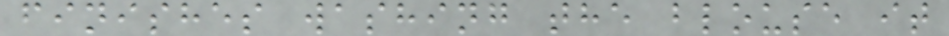finishes washing the blouse it
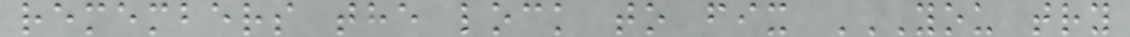remembers the lock to fix YOU TRY
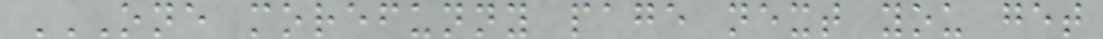ONE MOREFUNNY PAGE NEXT YOU GET
